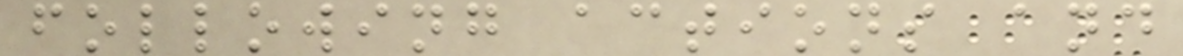following actions and
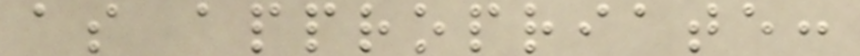as appropriate:
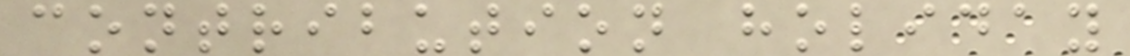contribution holiday
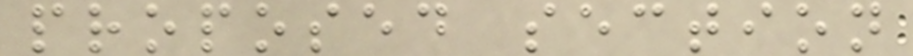proposed section
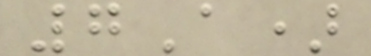7A)
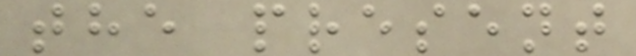the present
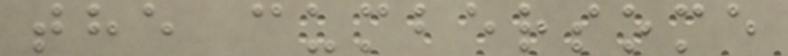the cumbersome
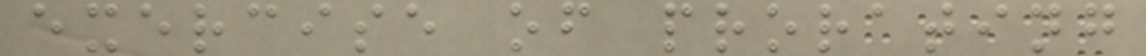exercise of prorating
